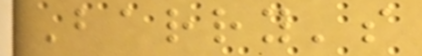Barry's
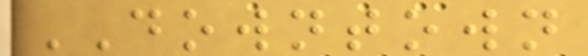DOWNTOWN
